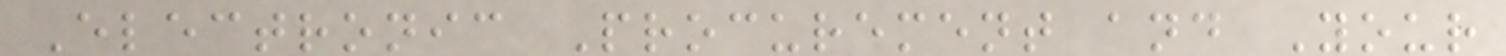Electronic Procurement and Your
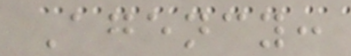Agency:
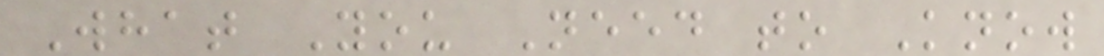What You Need to Know
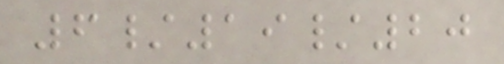6/19/20
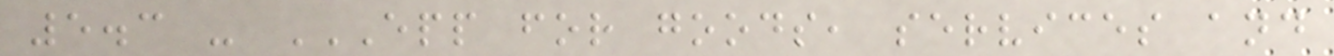5.3 - EPP FOR GOODS, SERVICES AND
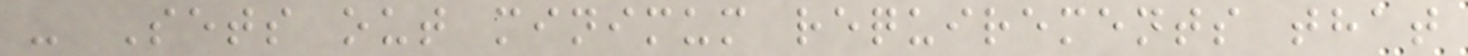- Sets out minimum requirements that
